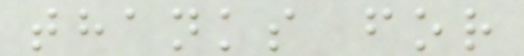thanks for
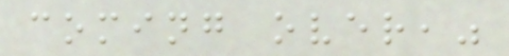coming over,"
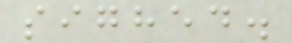sighed.
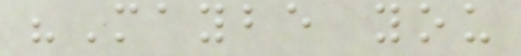"Maybe you
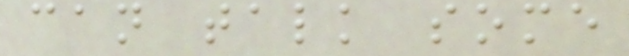can talk some
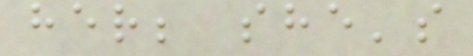her; she's
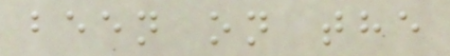been on the
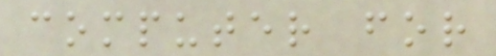computer for
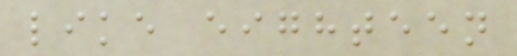like eighteen
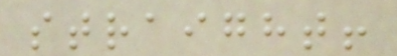straight!
